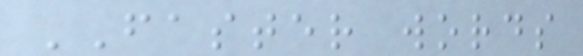FASTER words
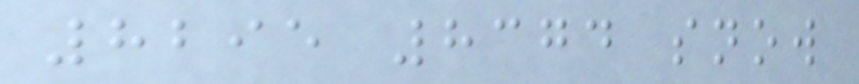8295 8374 snow
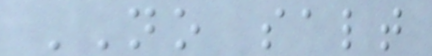NO salt
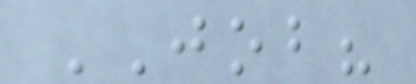JOB?
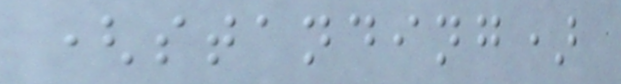(standing)
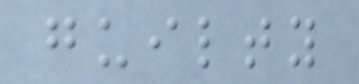guilty
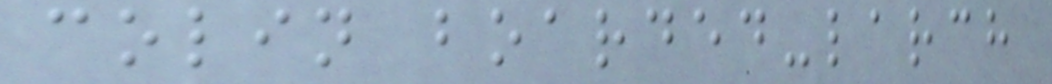colin boarded-larch
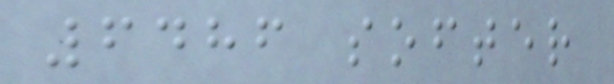6486 softer
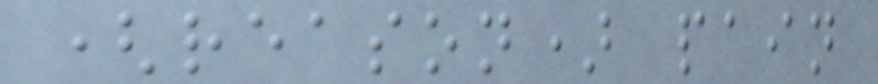(reason) pain
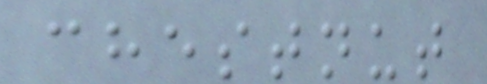chestnut
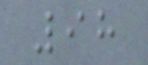98
